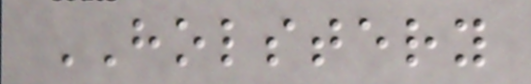HOLSTERY
